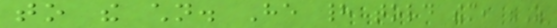to the children. He had told them, "As
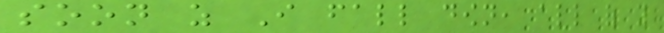soon as I fall down, all of you
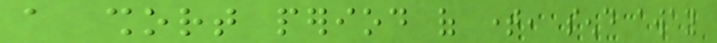a short period of time, send away
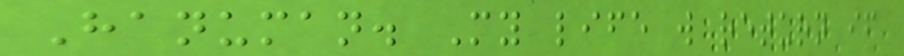Hanuman. My life will return if
